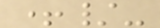+/-
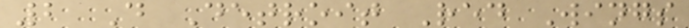2 D Detroit Red Wings
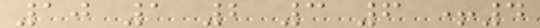10 1 2 3 6 +4
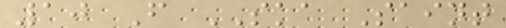10 F SKA Saint
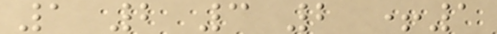1 2 3 2 +1
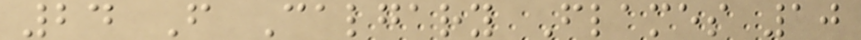24 F Calgary Flames 10
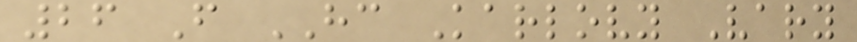26 F HC Karlovy Vary
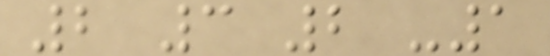2 3 2 -1
